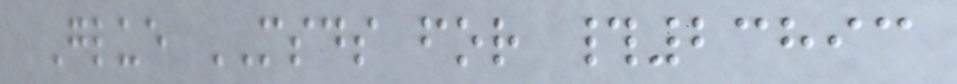Glue MSDS for #23893
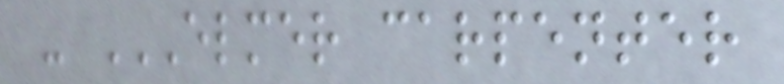- ELMER CARPENTER
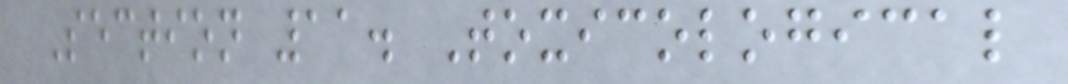Section 11. Toxicological
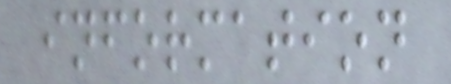information
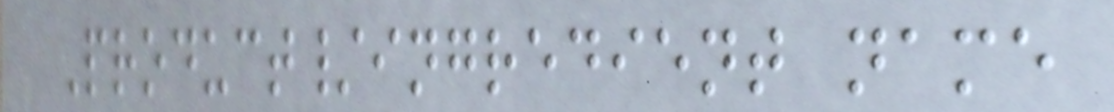Product/ingredient name
